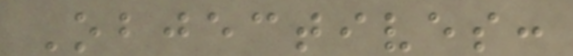Objectives:
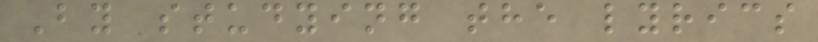By studying the lyrics
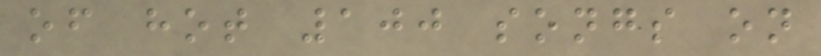of hot 100 songs on
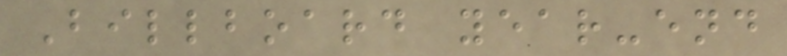Billboard year-end
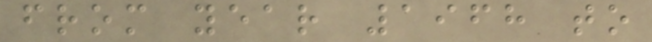from year 1968 to
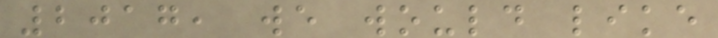2017, we would like
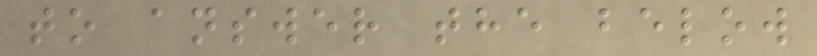to answer the below
